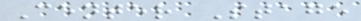Center Stage
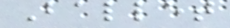Ballet
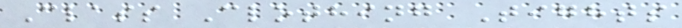Class Clothing Tights
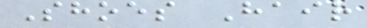Shoes Hair
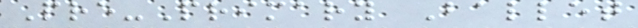Pre-Primary Ballet
